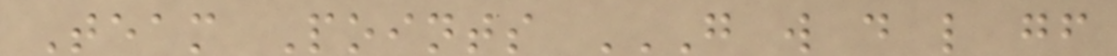Team Points G W D L GF
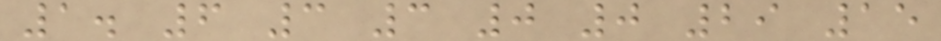1. 6 3 3 0 0 29 15
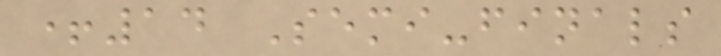+14 Semi-finals
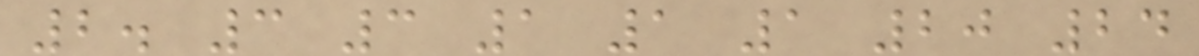2. 3 3 1 1 1 20 24
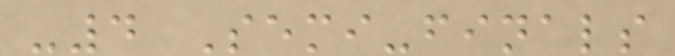-4 Semi-finals
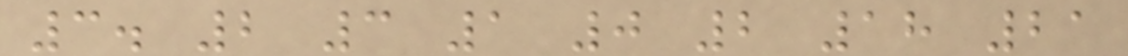3. 2 3 1 0 2 18 21
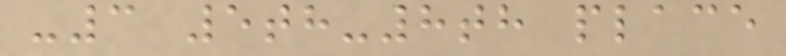-3 5th-8th place
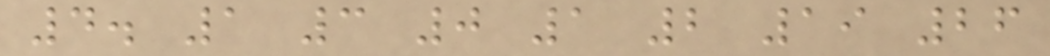4. 1 3 0 1 2 19 26
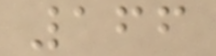166
